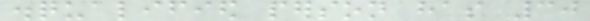disqualified person has 30
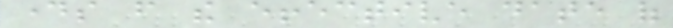days from the effective date of
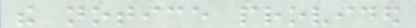the notice provided
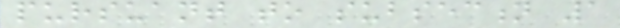pursuant to subsection 1
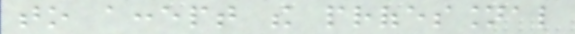to accept the professional
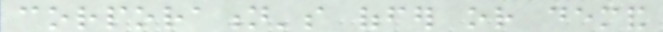corporation's offer or demand
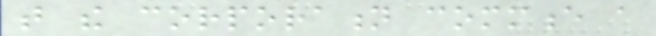that the corporation commence a
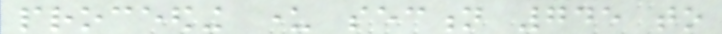proceeding under section 745 to
